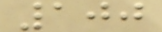100
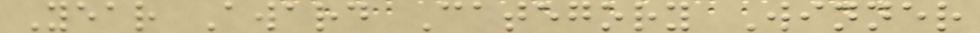Year Award Category Winner
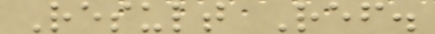Result Ref.
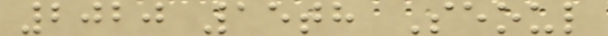2020 15th Seoul
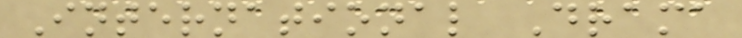International Drama
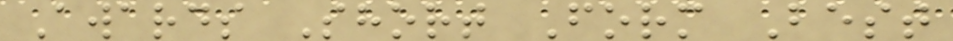Awards Short Form Best
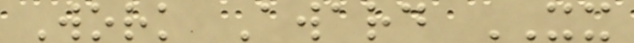Work Award XX
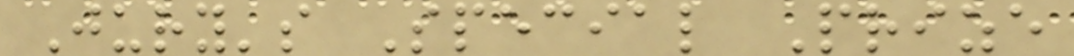Jury's Special Prize
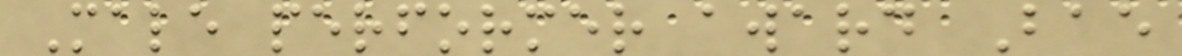Male performer award Bae
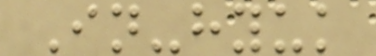In-hyuk
